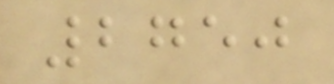2750
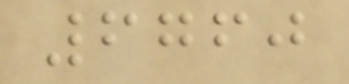6760
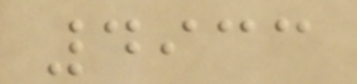4933
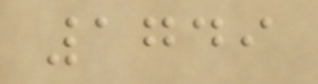1749
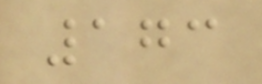173
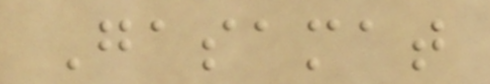Gasamat
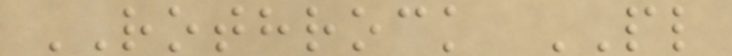ROTHROCK PL
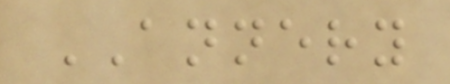ANNERY
